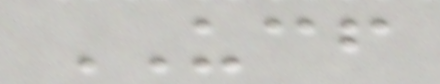UCF
